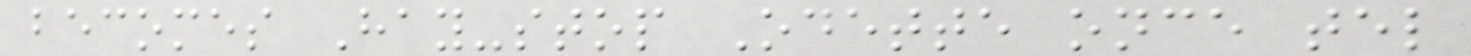becomes Hay-stop Odette once tel
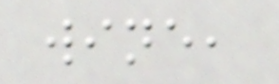wine,
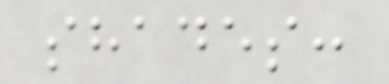shades:
